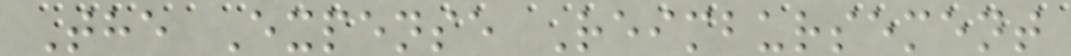The Expense Reimbursement
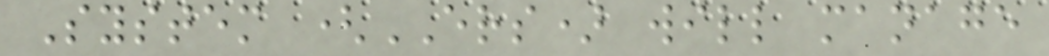System (ERS) will manage
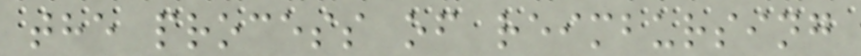the process of reimbursing
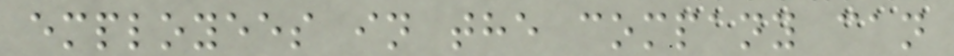employees in the company can
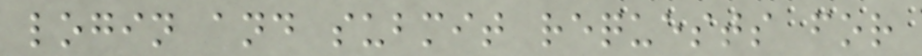login and submit requests for
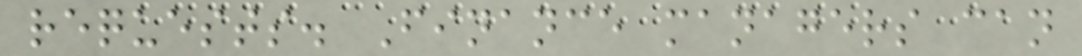requests. Finance managers can
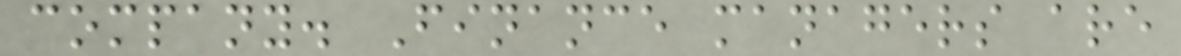company. Finance managers are
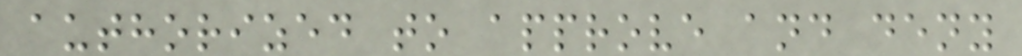authorized to approve and deny
